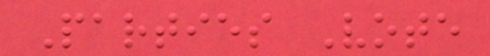Parties Vote
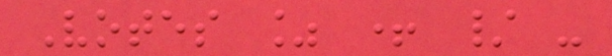Votes % + / -
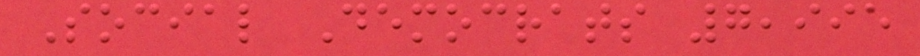Social Democrats 7,995
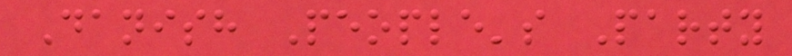Danish People's Party
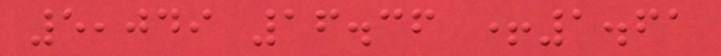5,049 16.36 +1.61
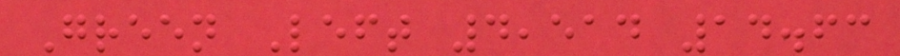Green Left 4,514 14.63
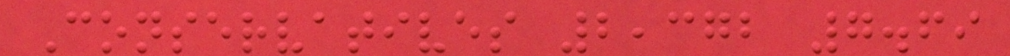Conservatives 2,372 7.69
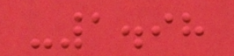-1.98
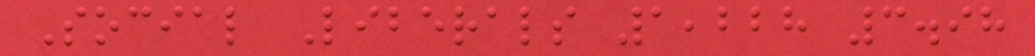Social Liberals 1,228 3.98
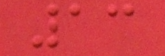13
